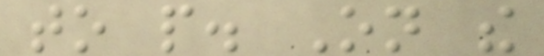to people. On the
